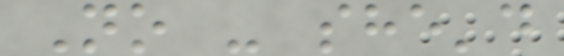No - she'd
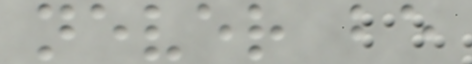never be
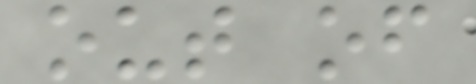out of
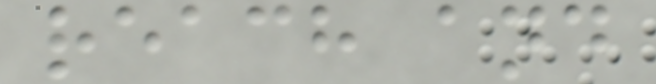reach and
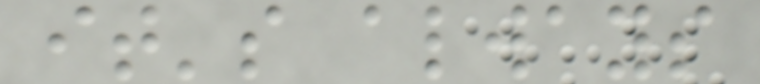it's always
